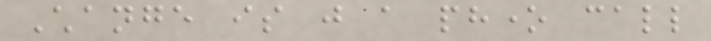Change is just a phone call
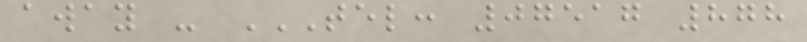away - TEL: 07517 878
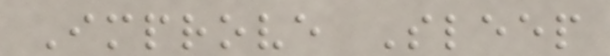Improve Sleep
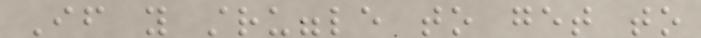If you struggle to get to
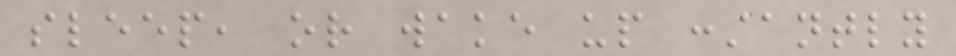sleep, or wake up constantly
